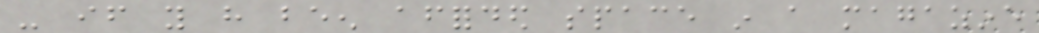- if you have been afforded space in a magazine
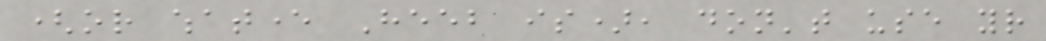(or whatever Heeb is), don't use your
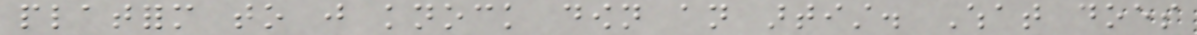platform to just knock down an artist. What does
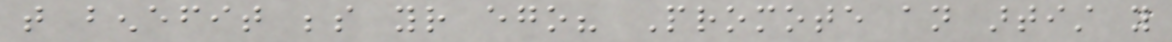that benefit beside your ego? Promote an artist you
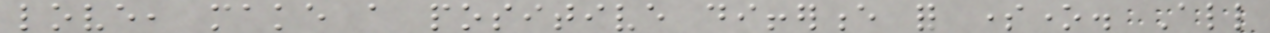love, make a positive difference for someone. All
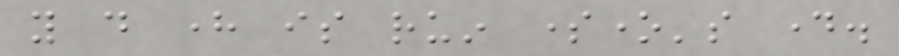you do here is ruin someone's day.
